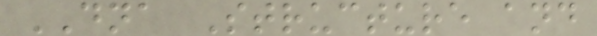DNA Structure and
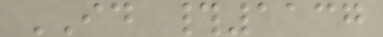ID #1137
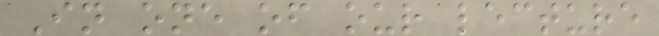In one of our lecture
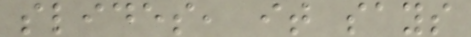slides, it says
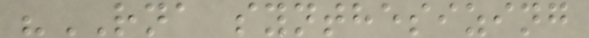"RNA synthesizing
